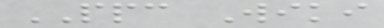PPC Wiki
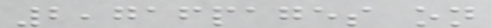2,716pages on
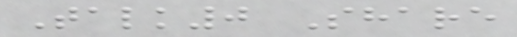Talk0 Share
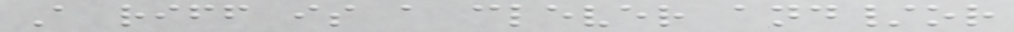A riff is a clever and/or
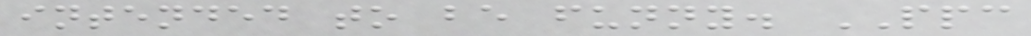intended to be funny. PPC
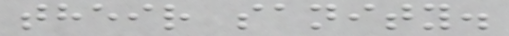their sanity.
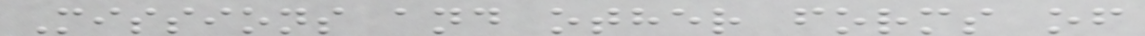Missions and other forms of
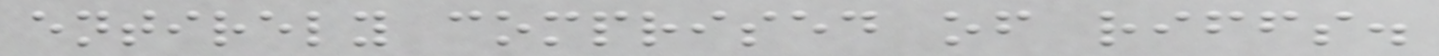entirely comprised of riffs.
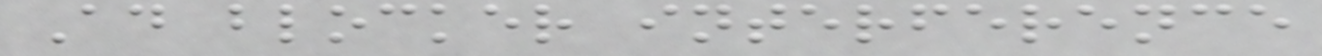Ad blocker interference
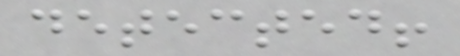detected!
